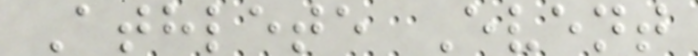Athlete Event
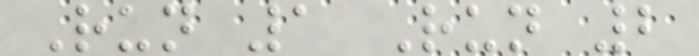Run 1 Run 2
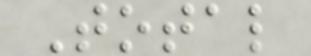Total
